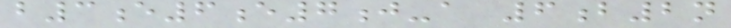b3e6e7j-a 6b2n
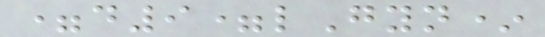=d9=lGyn*
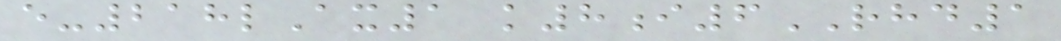e-218lAx1 k8i6RHD1
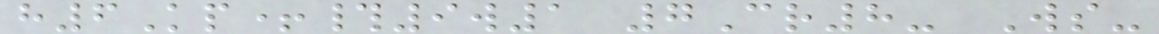h6Kp+#9w1 7Cr8- Ws-
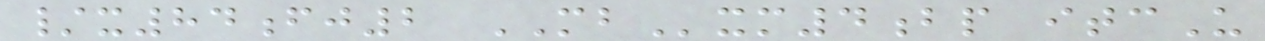/x84fj2 MBxm4bp itcU
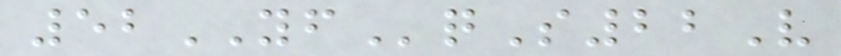52YFqS22V
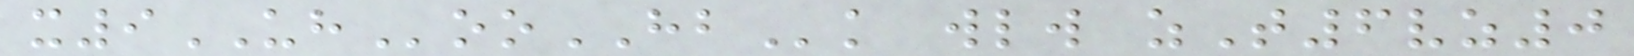x9UHooHBk wlw zT6vz0
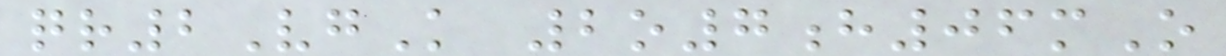qr2VgK 2o7h06mO
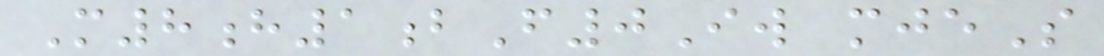M8h1bF0Iw mjeS
